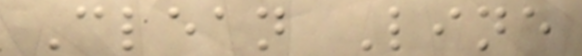Clean Line
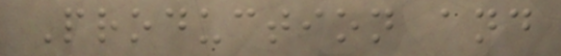Production and
